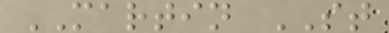MARTIN ST
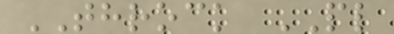THROCK PL
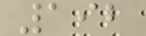192
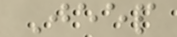Jeep
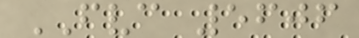FVC 5606
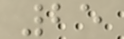25
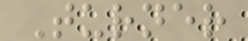Turner
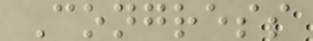Congress
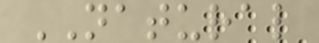NATURAL
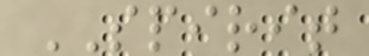SPIRIT
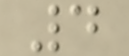4
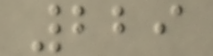229
